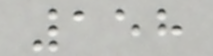158
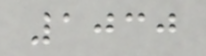1030
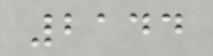2144
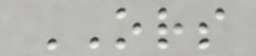ORS
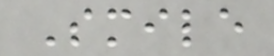Smile
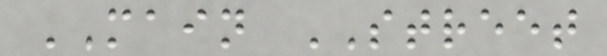MAIN STREET
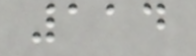114
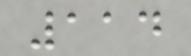114
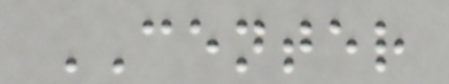CENTER
